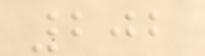202
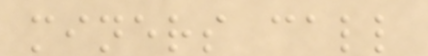miners call
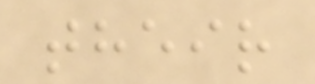their
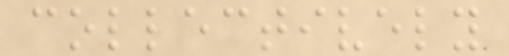collectively
